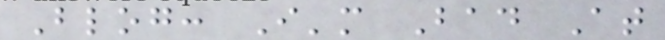Blog: I'm Bad At
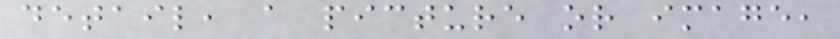detail, a picture or image,
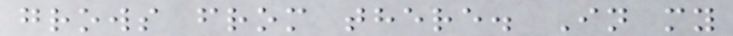grows from there. In my
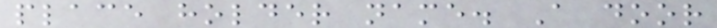place holder name. A door
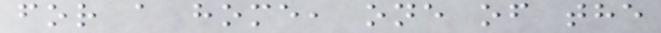for a home, one of the
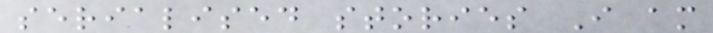serialised stories I am
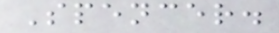Spencer.
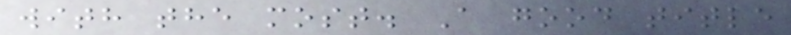with the most. A good title
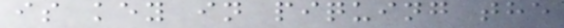is key in piquing the
